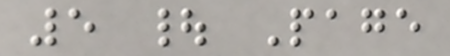5 | Page
